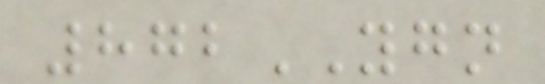872YGN
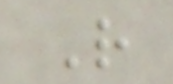R
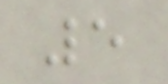5
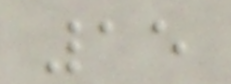15
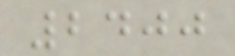2400
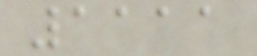1111
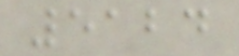5124
